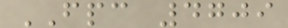FPC 4709
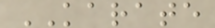KARATE
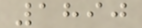1890
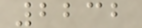2232
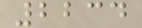2234
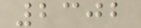2302
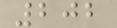202
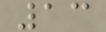13
